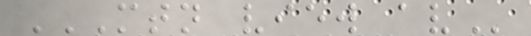MTN VIEW AV
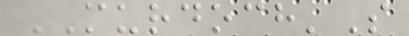MURDOCH'S
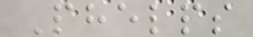Phelps
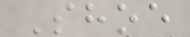Shoe
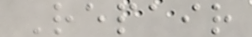Repair
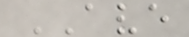AVE
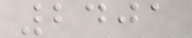2401
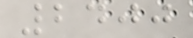2400
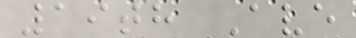19th Ave
